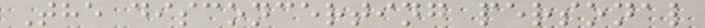The disconcerting personal
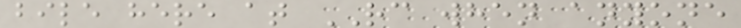bile here at RC when anyone
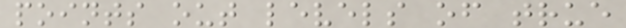points out levels of true
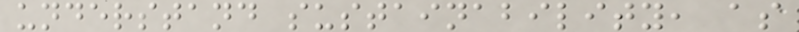understand sustainability, as
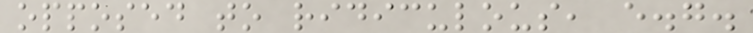opposed to ridiculous, e.g.
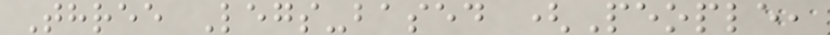Three Legs-based (People,
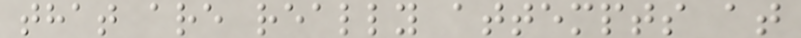that are really attempts at
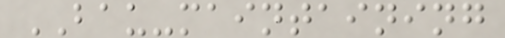BAU-maintaining
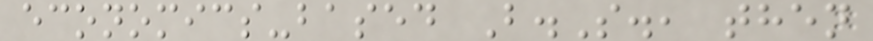economics-based B.S., then
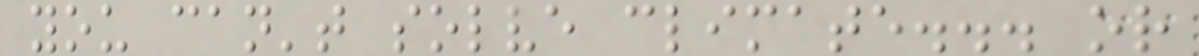you can't solve climate... or
